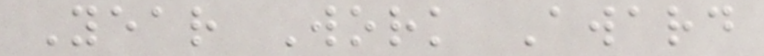Year Work Award
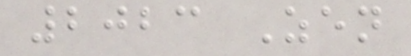2023 Zen
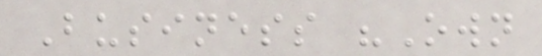Business "Own
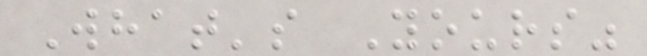What's Yours"
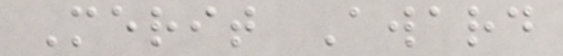Merit Award
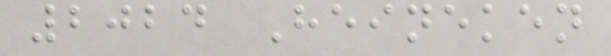2024 Heineken
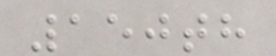150th
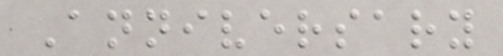Anniversary
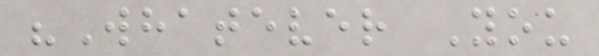"Whatever You
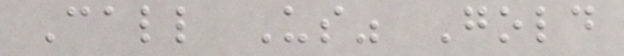Call Us" Gold
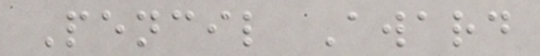Pencil Award
